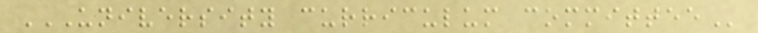UNIVERSITY CURRICULUM COMMITTEE
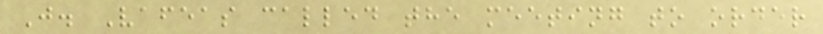J. Vafeas called the meeting to order
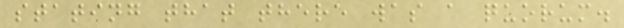stating that there was a quorum.
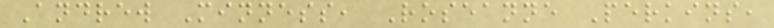Andrew Minness, Roseanne Perkins,
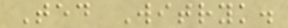Ted Witryk.
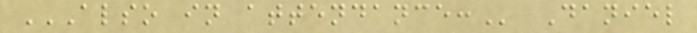ALSO IN ATTENDANCE: Daniel
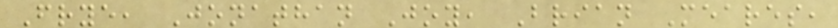Frye, Jonathan Joy, Brian Meares,
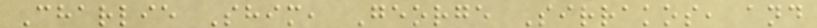Charlie Shim, George Sirrakos, and
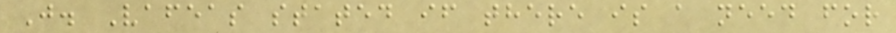J. Vafeas stated if there is a need for
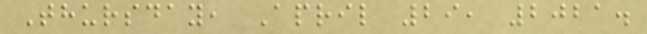Thursday, April 29, 2021.
